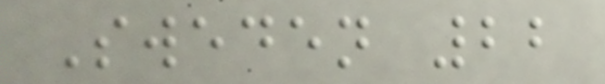Sweden 22
